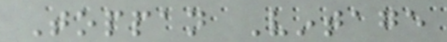Toppan Vintage
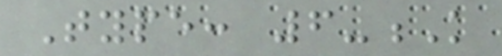Type: 6-K
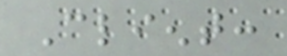Client:
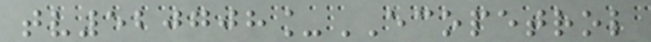tv520708_ECOPETROL
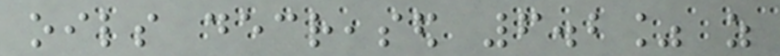oils decreased 6.2% as
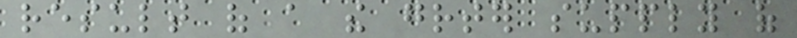result of a the greater supply of
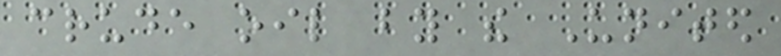crude oil by the United
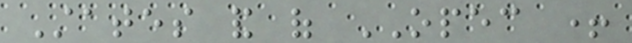States and of OPEC +
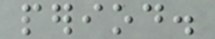period.
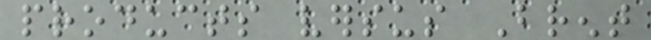products versus Brent
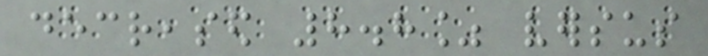decreased 8.8% versus
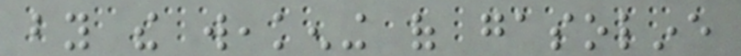by the weakening of gasoline
